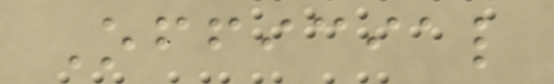Official
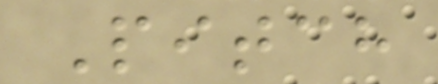Pitch
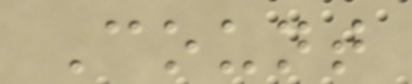Count
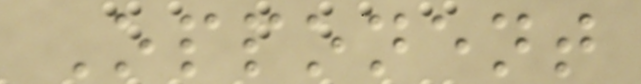Opponent
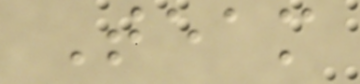Team
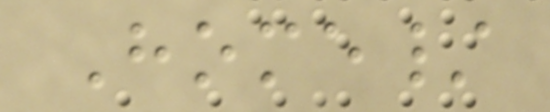Home/
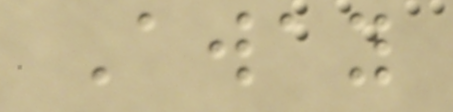Away
